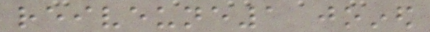reiveune1 joined
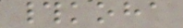#koha
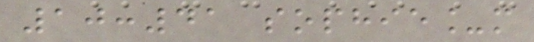10:41 sophie_m
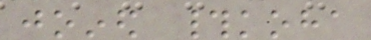joined #koha
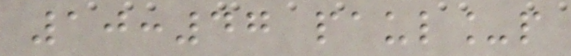10:47 paul_p
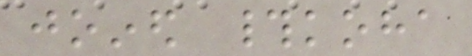joined #koha
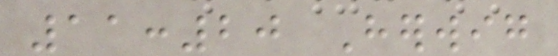11:20 Herwig
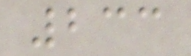233
